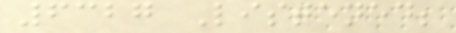6327 Listened;
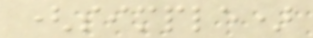(simple)
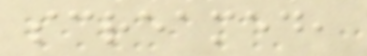screamed,
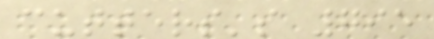cutters's 795
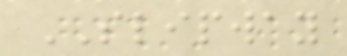SLIPWAY
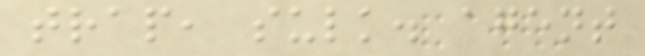trap, sulk. agent
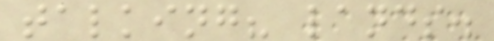talking? lands.
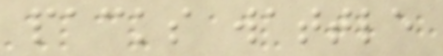packs wattle
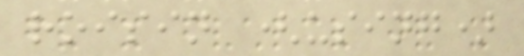roisin (using)
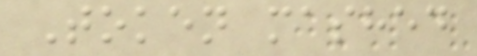Token mashed
